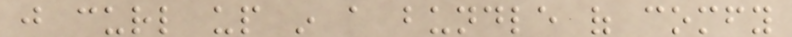just curl up in a bundle of comfy
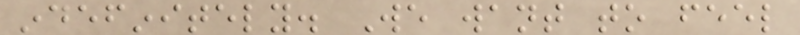indefinitely. We want to feel
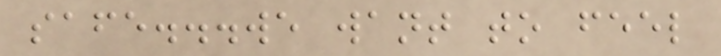safe...we want to feel
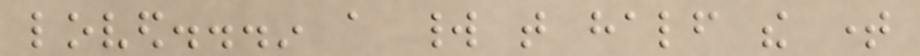loved...in a world that half the time
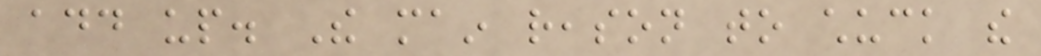add up. The main reason to chuck the
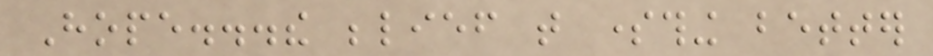Hope...the belief that something better
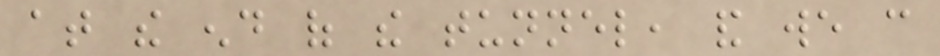at the end of the tunnel, and we can
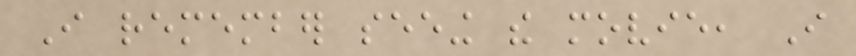I remember seeing the movie, I
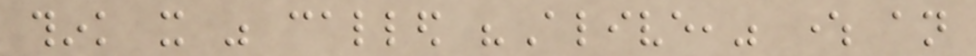think it was called "Alive," where an
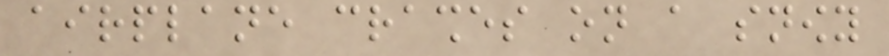airplane crashes on a snowy
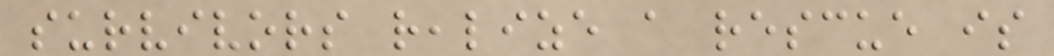survivors realize a rescue is
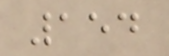154
